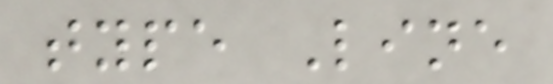type Line
